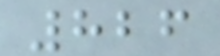826
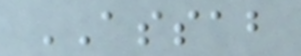ASSAB
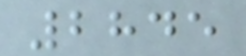2845
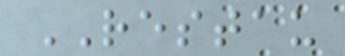RESTAU
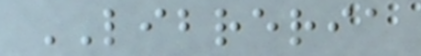LIBRERIA
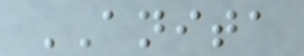ANITA
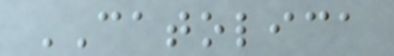CATOLICA
